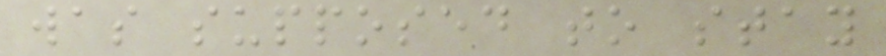was supposed to stay
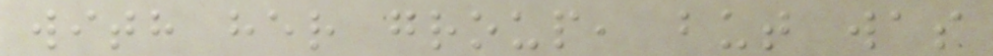with her group, but was
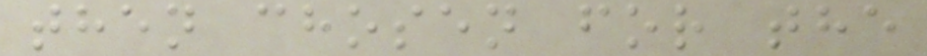then chosen for the
